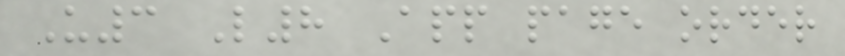U3 L8 App page order
